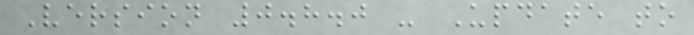Version 0.8.0 - Update to
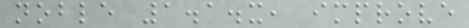noble 1.1.x, improve
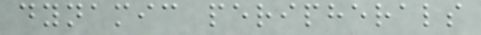dynamic peripherals
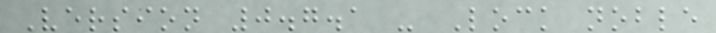Version 0.7.1 - Lock noble
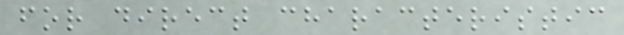for direct characteristic
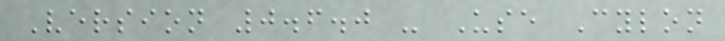Version 0.6.0 - Use Cylon
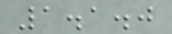1.1.0
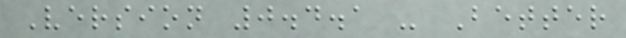Version 0.4.1 - Better
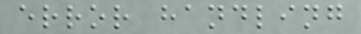error handling
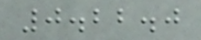0.22.0
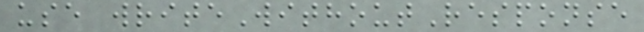use writeWithoutResponse
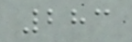283
